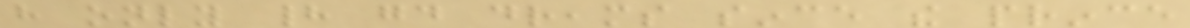have only had good dreams since the prince
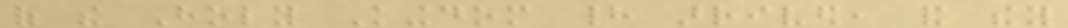of the Holy Kingdom had arrived, and they
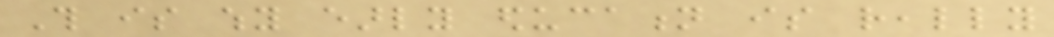This is why early education is really
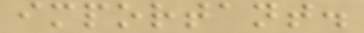important.
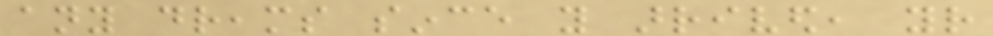any dreams since you arrived, your
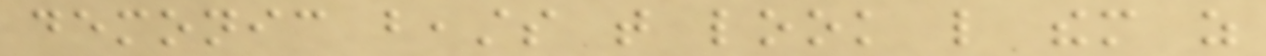demonic beasts that look like them as
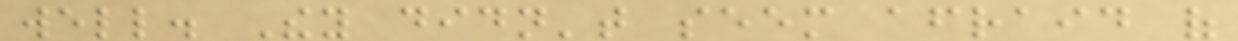well. They didn't seem afraid of
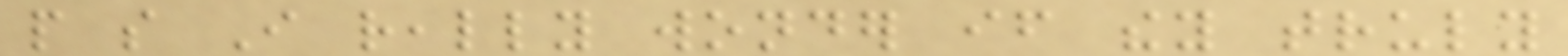people so I really wonder if they truly
